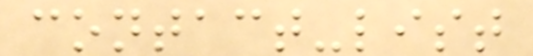contact-list
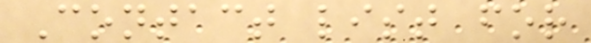Contact list for
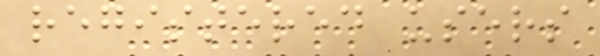registered users
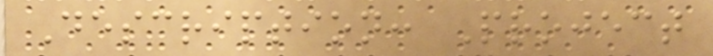Description: Project
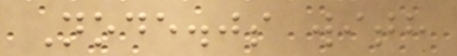Node.js with
